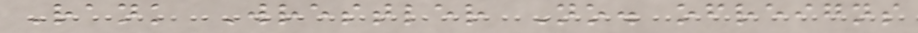Rank Wrestler No. ofreigns
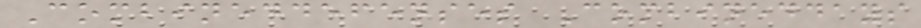Combineddefenses Combineddays
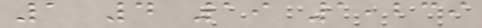1 4 19 1,239
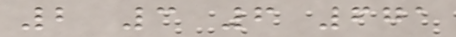2 3 6 671
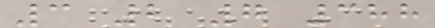3 2 7 388
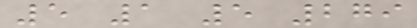5 1 5 279
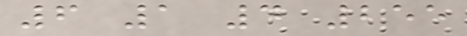6 1 4 255
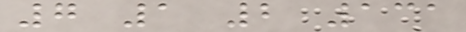7 1 2 131
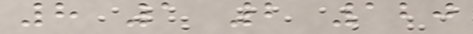8 1 2 120
